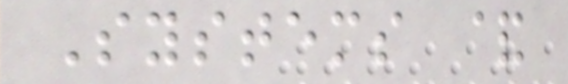Systems &
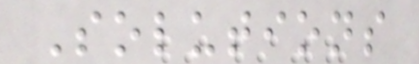Solutions
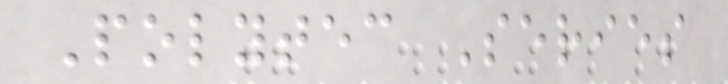Polytec Series
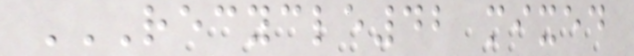RECYCLE42 MIXED
